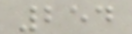254
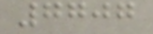7707
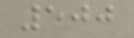500
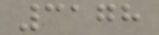3178
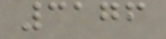3176
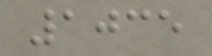1035
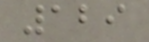129
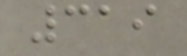319
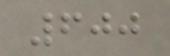600
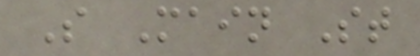S Main St
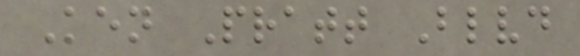Ken Pratt Blvd
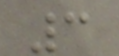3
